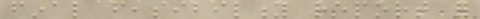final feasibility report for
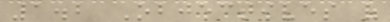1.2 Objectives of
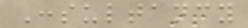Consultancy
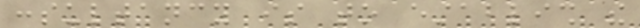consultancy is to establish the
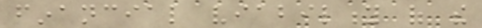financial viability of the
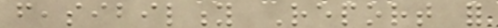feasibility Report for
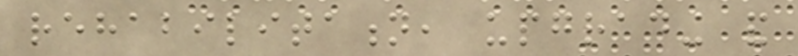rehabilitation, upgrading and
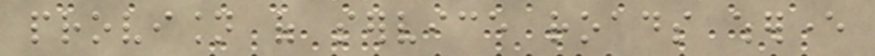provision of service roads wherever
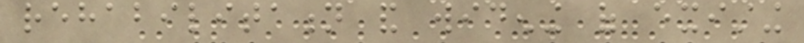rehabilitation and widening of existing
